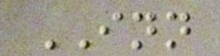INN
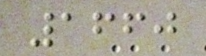1660
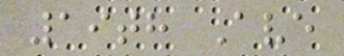19th Ave
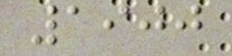1900
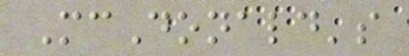McDonald's
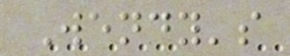Wendy's
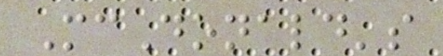McDonald's
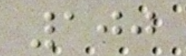100
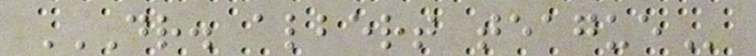DR. ALBERT TEAGUE
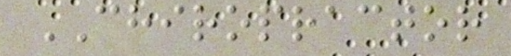CHIROPRACTOR
